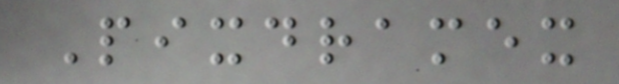Pixdramex
